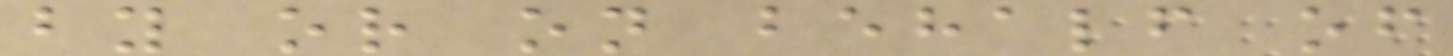by or on behalf of
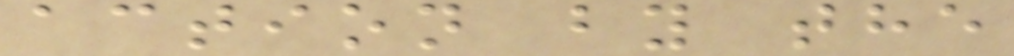action by the
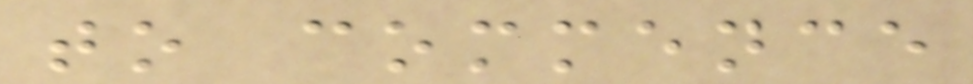to commence
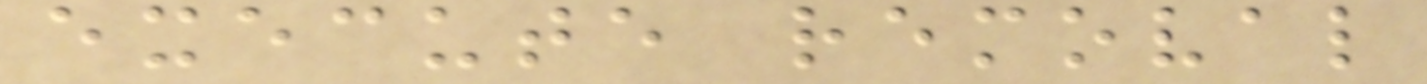execute removal
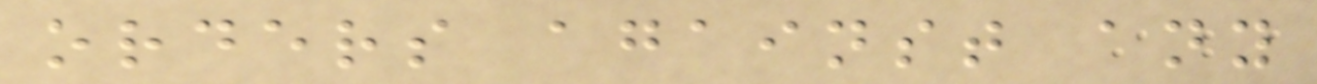orders against any
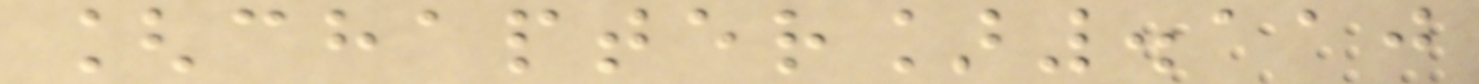[chapter].110
